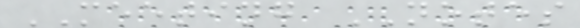MEETING NOTES
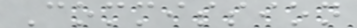Commission
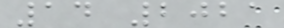14 2021
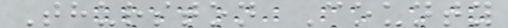Thurston County
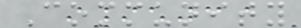Community
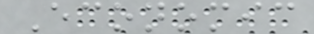Economic
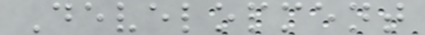Development
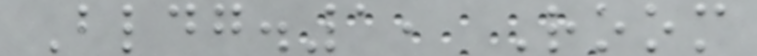Bldg.1, Room
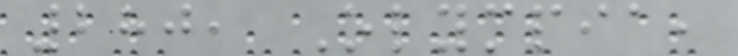280, Olympia,
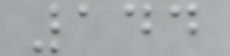144
